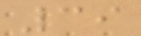39
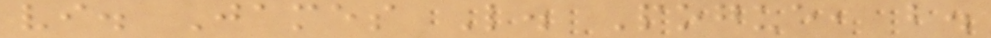vi. James L. Pogue, b.
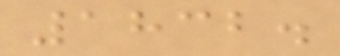1832.
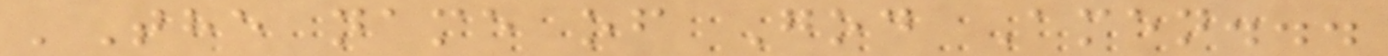'The name of God Amen...
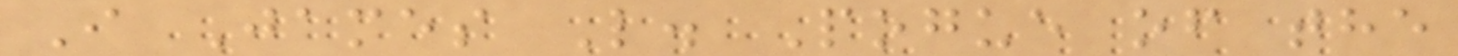I James L. Pogue of the
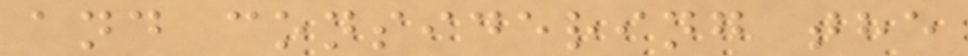and considering the
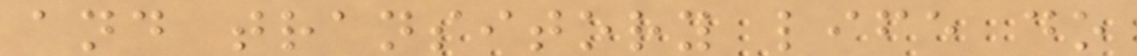and transitory life do
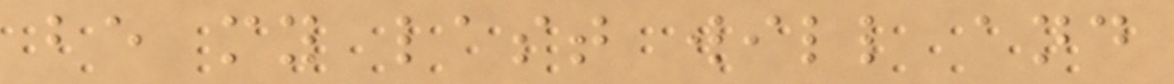be my last will and
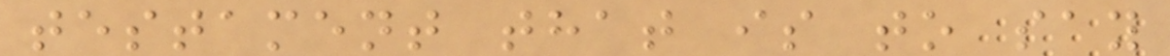testament that is to say
